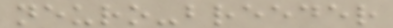neuro-breeder
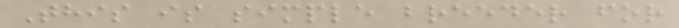This is simple breeder for
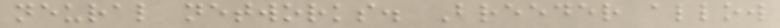neural networks. Breeder allow
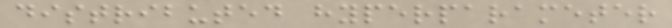distributed hyperparameter
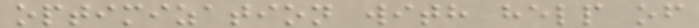optimization with help of
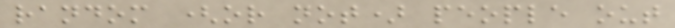random (or not) people out
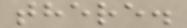there.
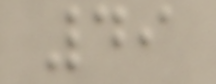49
